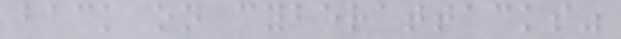back on cyberattacks"
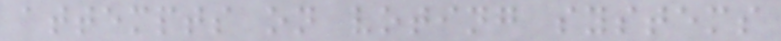attempts on voting systems
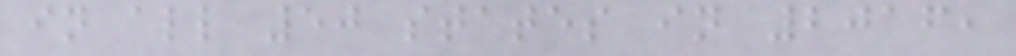in all 50 states in 2016,
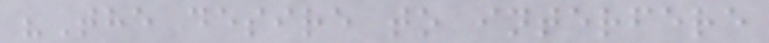"The desire to interfere
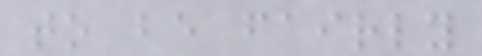to be fairly
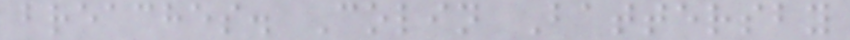breaches. Colin Battersby
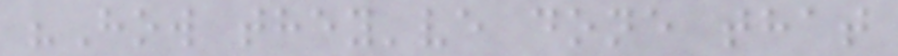"How they've done that
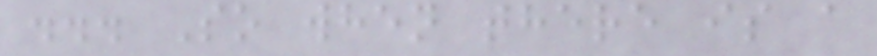... So when there is a
